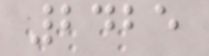2425
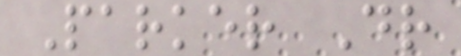Parker Dr
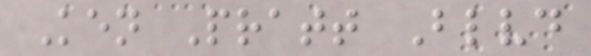Ken Pratt Blvd
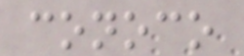conoco
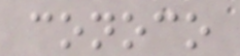conoco
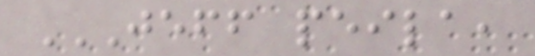JEFF PEILA,
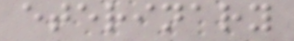eterinary
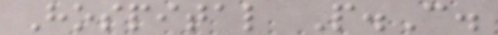Hospital P.C.
